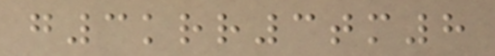g3krr3tm8
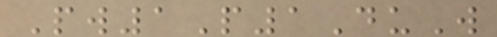Pw1P1DuW
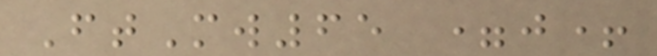FtMw65 =j+
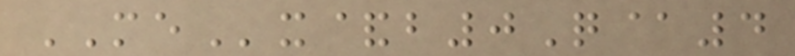MEx&b0Q@4
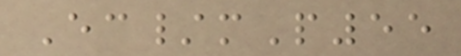Ec/mP55
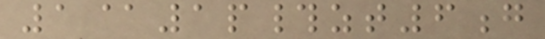1@1p#zt6g
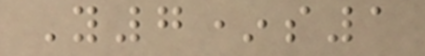Y7*s1
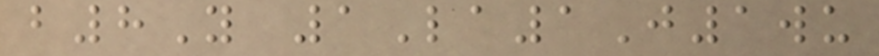b8Y 1La1J1wu
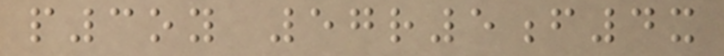p3oy 57r5f4x
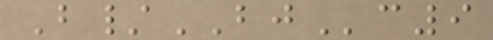B/BJc9
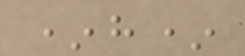*h*
